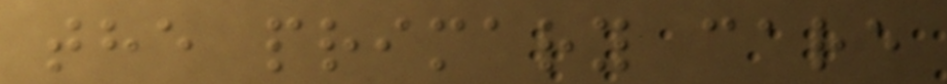the primary care
